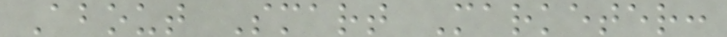About Smart Marketer:
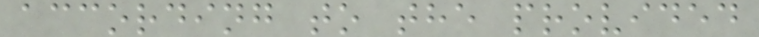according to the provided
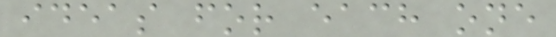ideas for each one
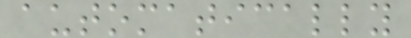automatically
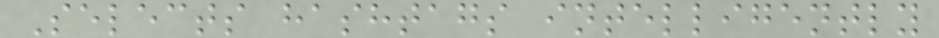Selects hashtags intelligently
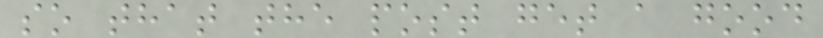so that the post get a good
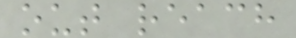out reach
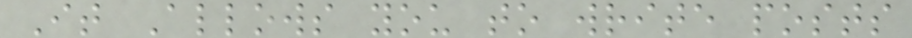It Allows you to write posts
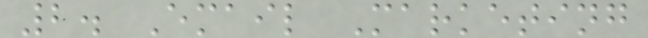2. Email Marketing
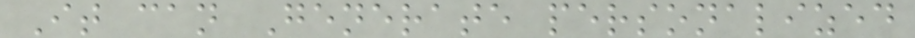It can Generate personalized
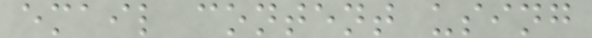email content using
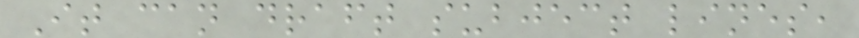It can draft subject lines,
